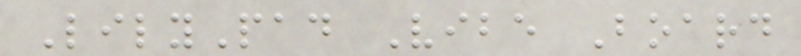LilyPad Vibe Board
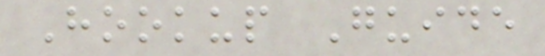Hookup Guide
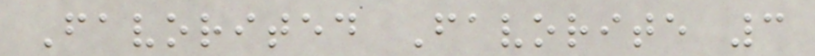Favorited Favorite 3
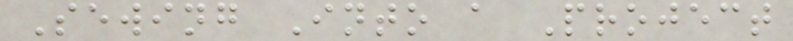Sewing Into a Project
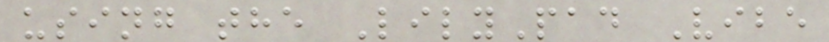using the LilyPad Vibe
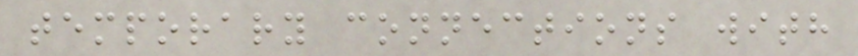temporary connections with
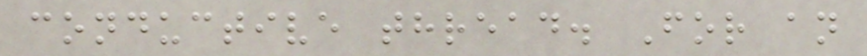conductive thread. For an
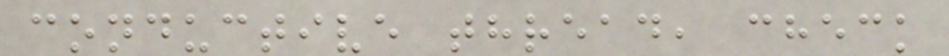conductive thread, check
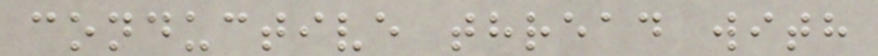conductive thread with
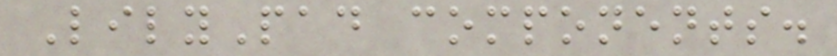LilyPad components.
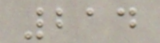214
